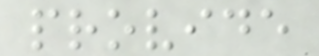provide
